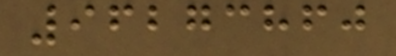96273860
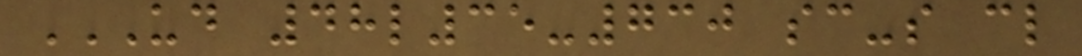UD 48L35-730 SC-S CL
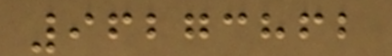96273862
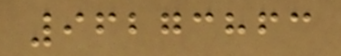96273863
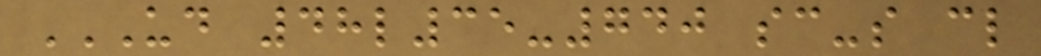UD 48L35-740 SC-S CL
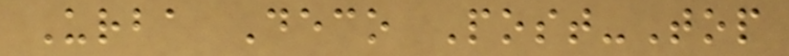Urba Deco Post-Top
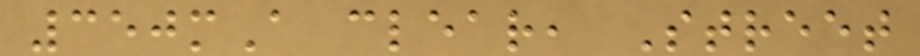350mA clear, Street
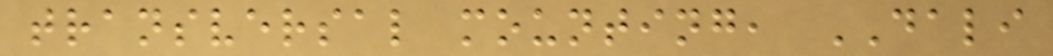transversal mounting, DALI
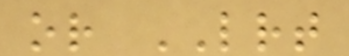or LRT
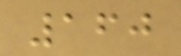160
